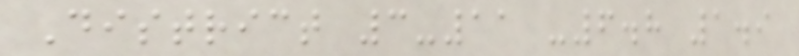District 3-11 -6.8 1.9
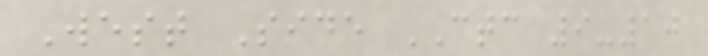West Side CTC 9-10
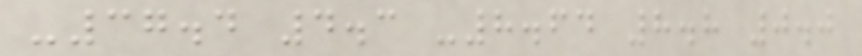-37.4 4.3 -8.64 8.8 0.0
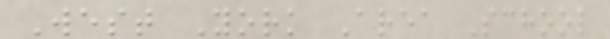West York Area School
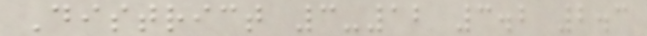District 3-12 3.2 2.3
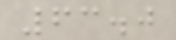63.0
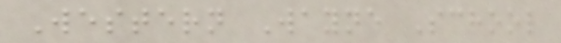Western Wayne School
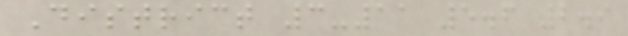District 3-11 5.6 2.9
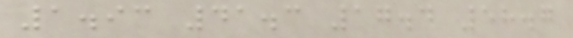1.93 41.3 17.4 58.7
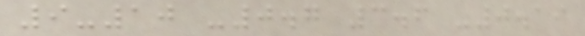9-10 -0.7 3.6 -0.19
